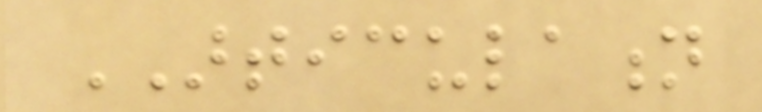ARTICULATION
